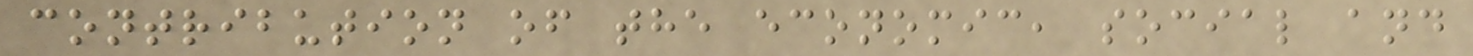contribution of the economic, social and
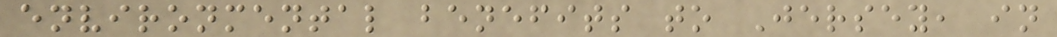environmental benefits to Jersey, in
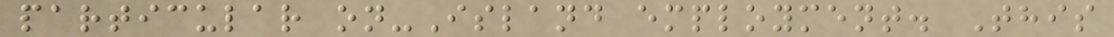particular on-Island employment. This
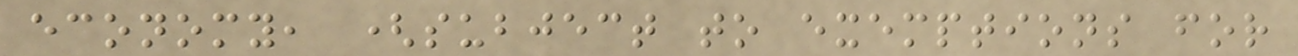economy, (subject to exemptions for
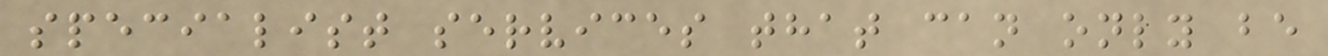specialist services that can only be
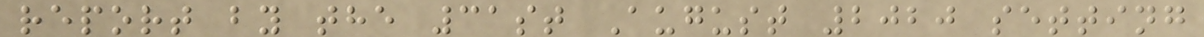report by the 31st August 2020 setting
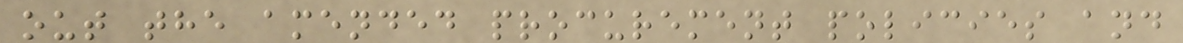out the amended procurement policies and
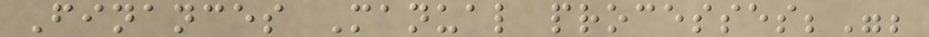Finances Manual processes;";
